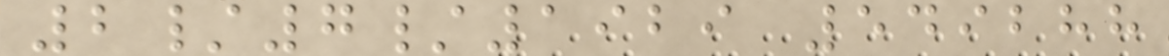2/7/1929 549288
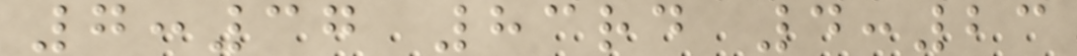7:37 83rd 4:23
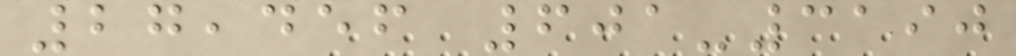27,456 601-3190
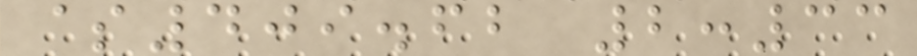$409.62 2:33
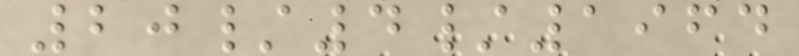20/4/1964
